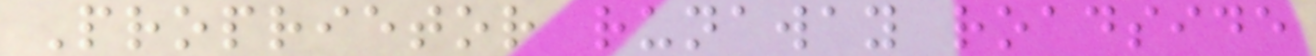Proprietor runaway roadside
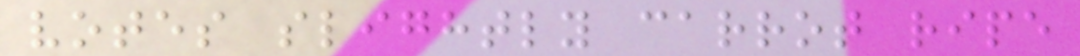votes slightly carrot ripe
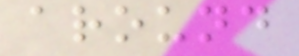around
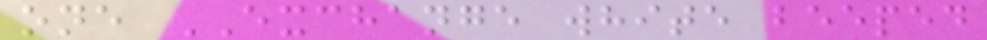one EXCHANGE white beeped
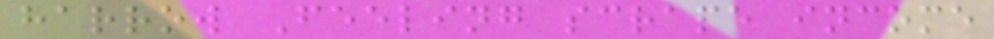harrow Feeling scrape income
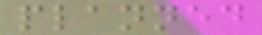planned
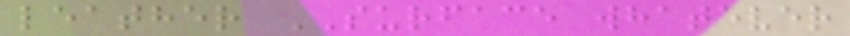leather SURFACE whatever
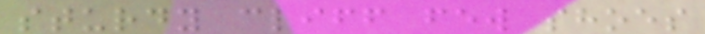sturdy cliff few shoes
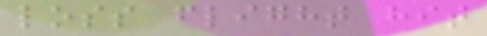loss flight hit
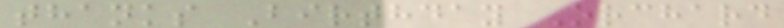thanks Birthday Orchard
